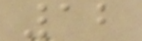12
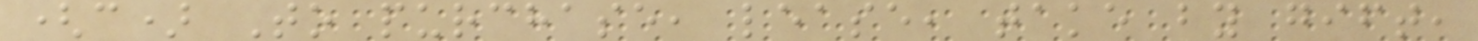(c) To purchase, lease, take by gift,
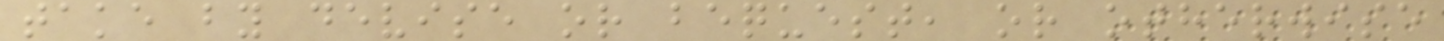take by devise or bequest, or otherwise
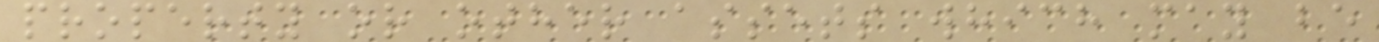property or other assets which may be
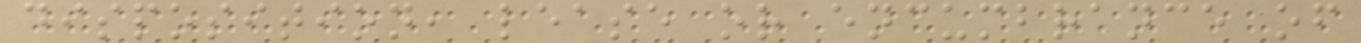disposition, lease or encumbrance of
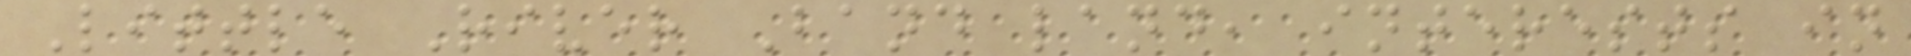Little River Band land, interests in
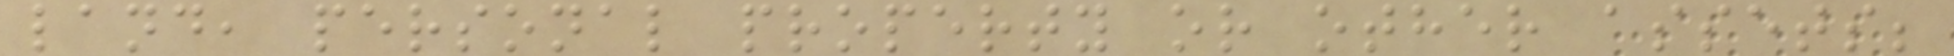land, personal property or other assets;
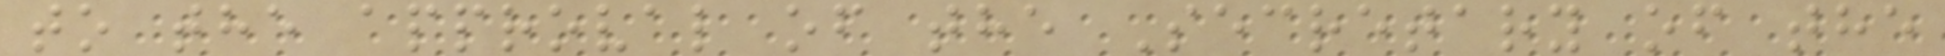to the approval of the Secretary of the
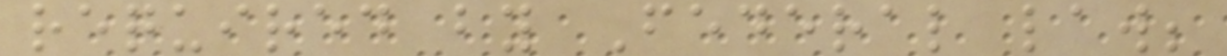required by Federal law;
